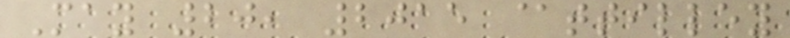May 20, 2015 @ttilley
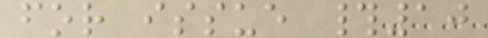for issue #10
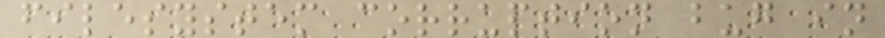filesystem corruption bug in
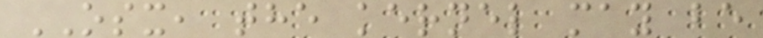OSX, the kernel may be
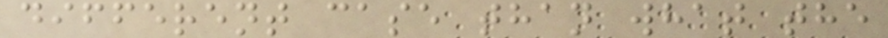different case than what the
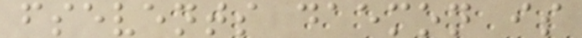fsevents daemon is
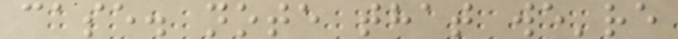case. note that we're
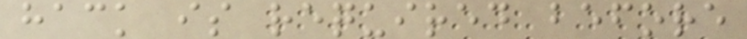hack is required before
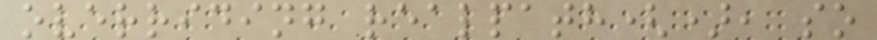overriding realpath(), so
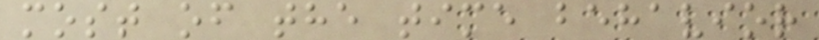most of the time behavior
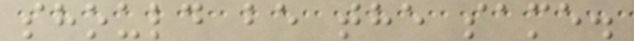should be the same.
